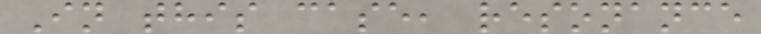In this case, resonance
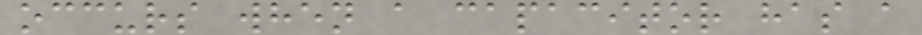occurs when a capacitor has a
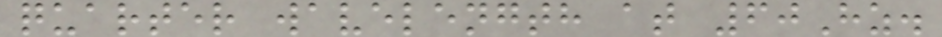quarter wavelength at 60Hz.
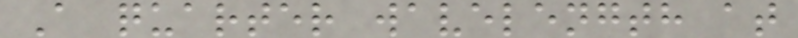A quarter wavelength at
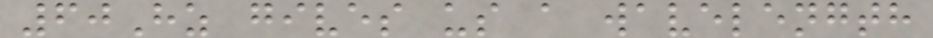60Hz gives us a wavelength
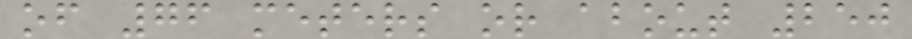of 76 meters or about 250
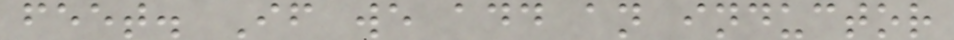feet. If we add an inductor
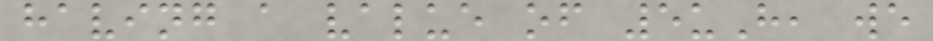having a value of 5uH, we
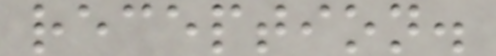reception.
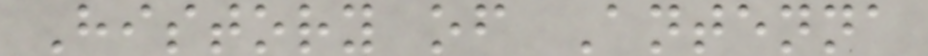History of Antenna
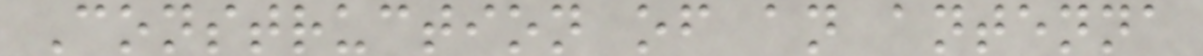Construction of an antenna
